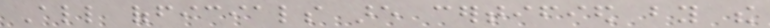All officials are certified by the
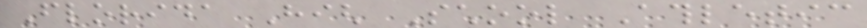Florida High School Athletic
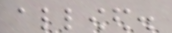allowed.
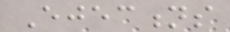Ejections
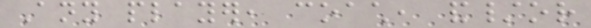Any player, coach, and/or
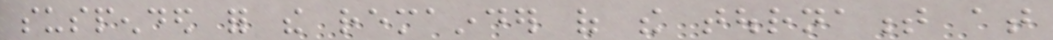suspended for the remainder of the tournament at
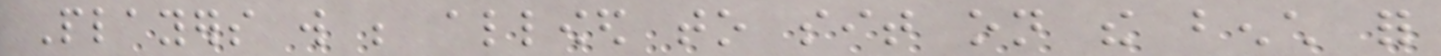Players will be allowed to sit on the bench for
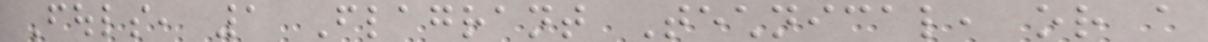Fouls, 1 Flagrant Technical, or a
